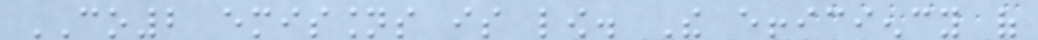CO2 emissions is low. The efficiency of
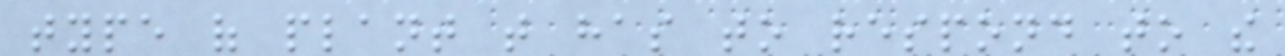type of plant that has to respond to the
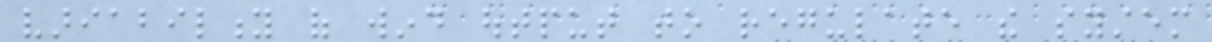variability of wind output to regulate the system
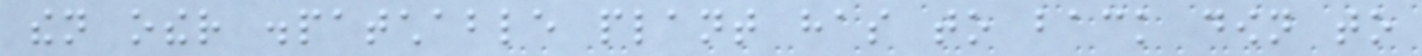then other dispatchable plant has to back down to
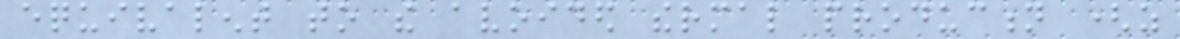equivalent to the avoided thermal production (as
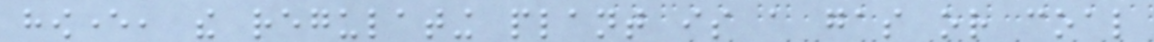however, the regulating plant is a gas or coal
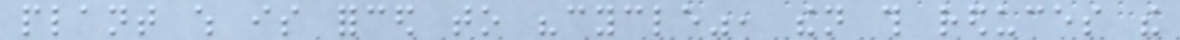plant which is forced to "cycle", then this reduces the
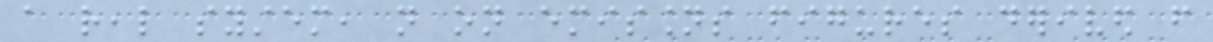a real system, not on emissions figures derived from
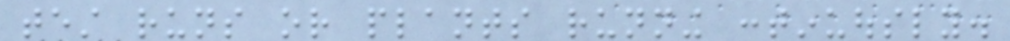test runs or plants running continuously.
